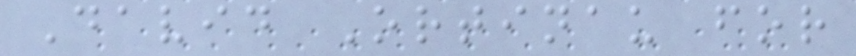David Ortinau for
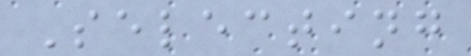Selecting
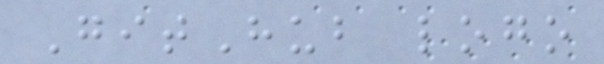GitHub logo
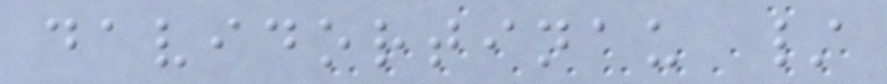davidortinau /
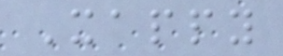Xappy
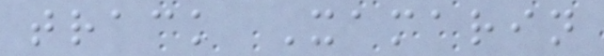track Xamarin
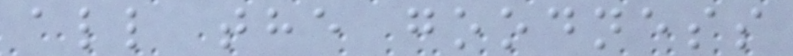all the goodness
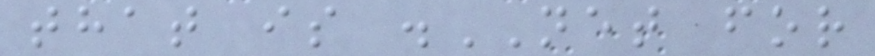that is .NET for
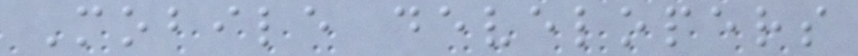Mobile developers
